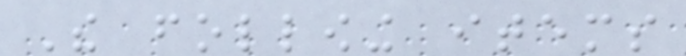The following items
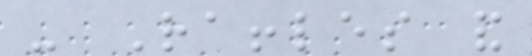- Raffles and
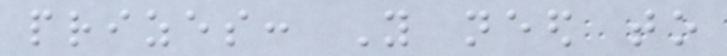prizes: You need to
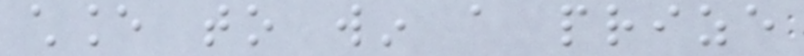chance to win a prize
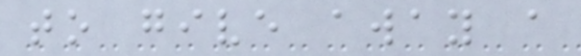to give away a
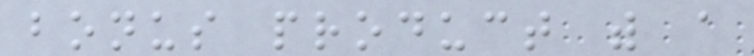bonus product with a
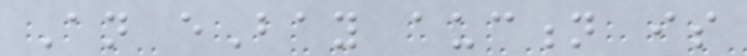An eBay auction is
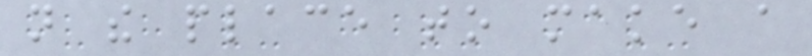not the place to make a
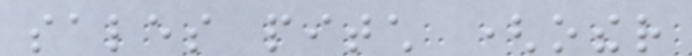sales pitch (other
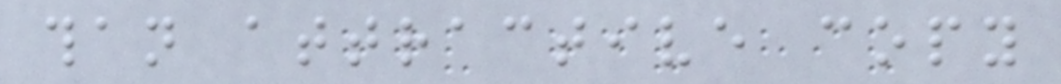than attractive copy
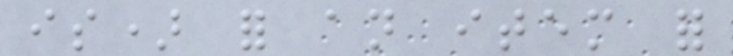is) for an item for
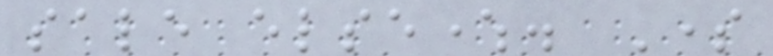sale elsewhere. Some
